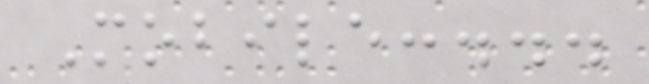Mobile:...
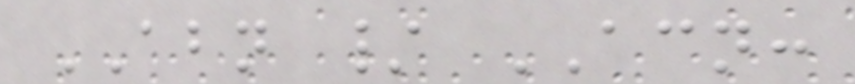ABN / ACN:
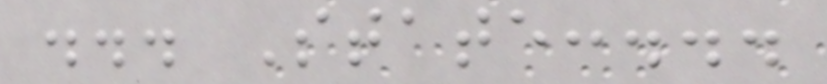... State:...
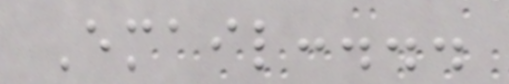Email:...
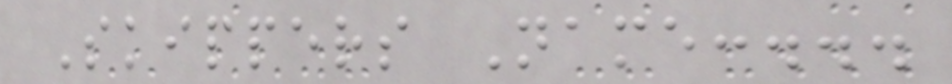Skippers Name:...
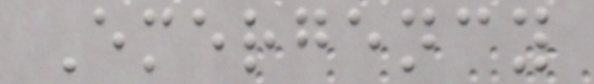Emergency
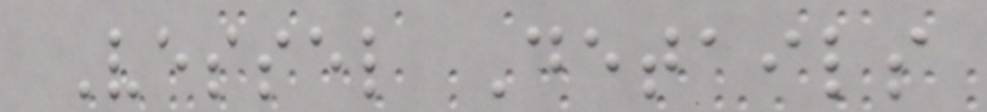Vessel Details
